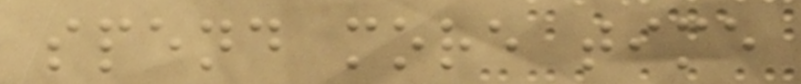spend more time
